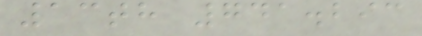13th 741.293
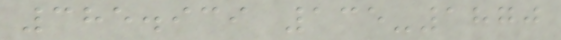385.939 135-1870
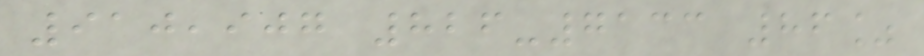910,907 826-7133 86%
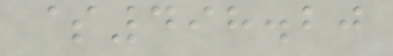$498.20
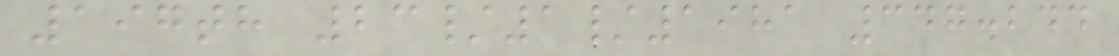197th 23/1/1981 347.244
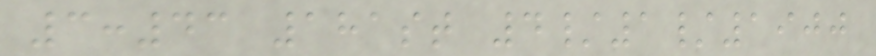3:43 181st 4/1/1900
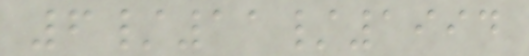6/11/1994
